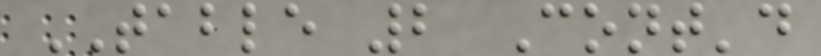TABLE 2 Cont'd
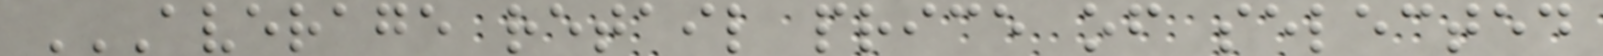AVERAGE RETAIL PRICE OF SELECTED
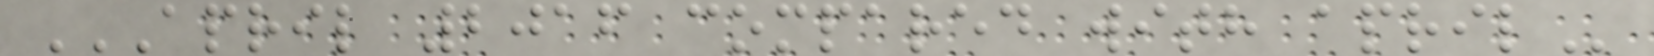APRIL 2016 COMPARED WITH APRIL
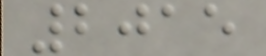2015
